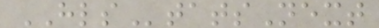HLStatsNext
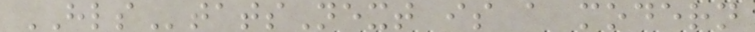HLStatsNext is a modern
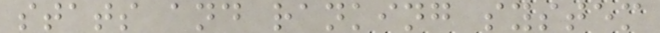stats and ranking system
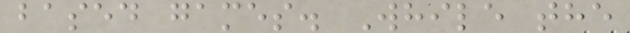based games. While the
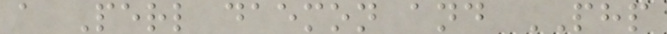a Perl daemon and PHP
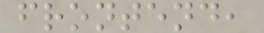frontend,
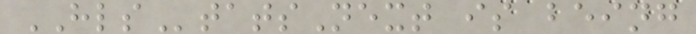HLStatsNext is being
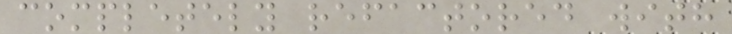completely refactored with
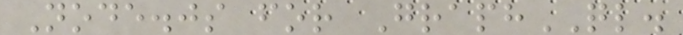Node.js for GraphQL.
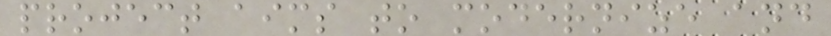project aims to modernize and
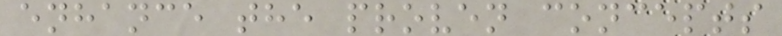enhance the proven concepts
